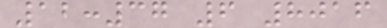12:37 6 8016
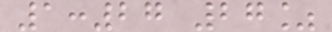1:27 27%
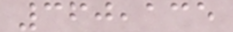360,135
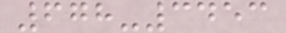678-3453
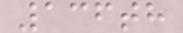136th
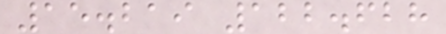15.219 122.628
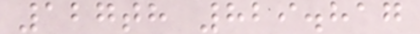127th 829.817
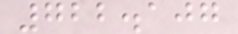722.107
